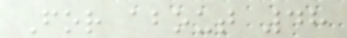For about 48
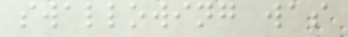swallowing was
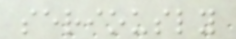seriously
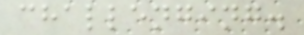challenging.
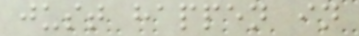just happen in
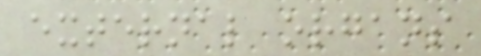external organs
